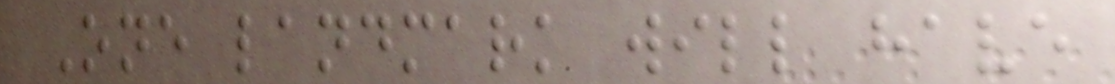One landmark will have
